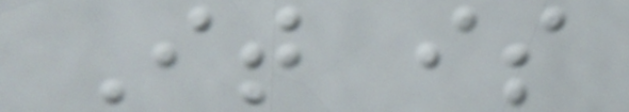It is
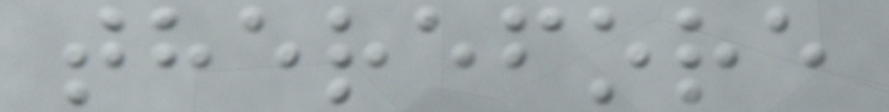therefore
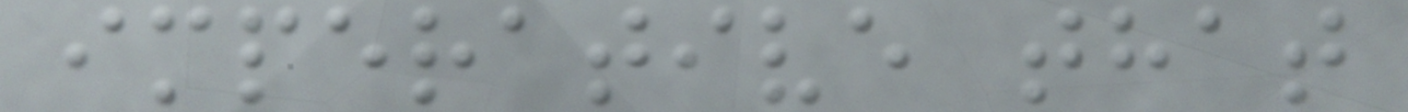imperative that
